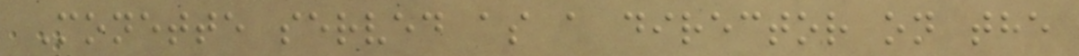Monette served as a director on the
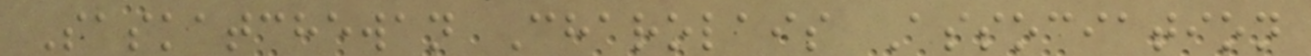Saskatchewan Charolais Association
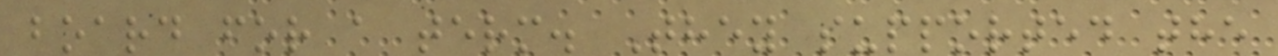board for a term. They supported the
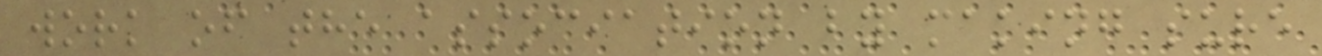work of the association by making sure
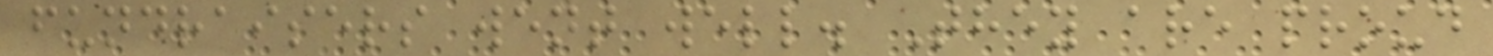fundraisers went well. They are proud
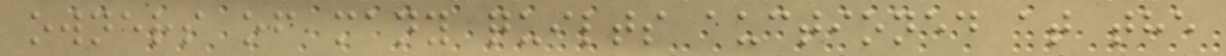owners of many quilts auctioned at the
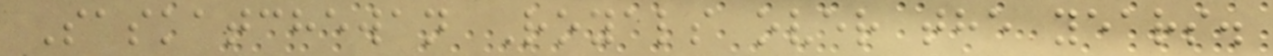Saskatchewan Royals over the years.
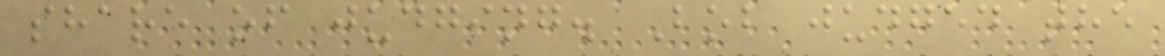share of judging. Bob judged the
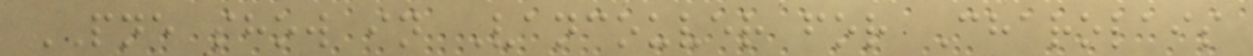PNE show in Vancouver for Charolais
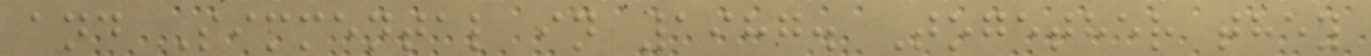and Simmental in 1987. Together they
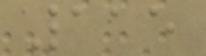115
